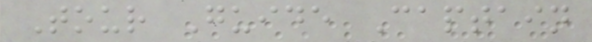Tour Guide Captain
